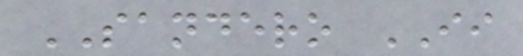SANDERO II
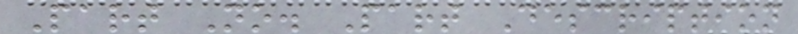Part No. Part Description
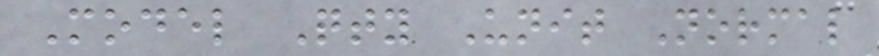Model Qty Unit Normal
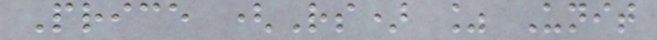Price (Rs) % Unit
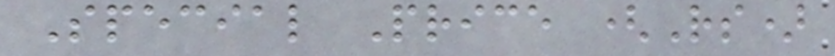Special Price (Rs)
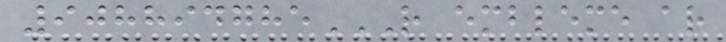908894785R EMBLEME AR
